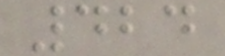424
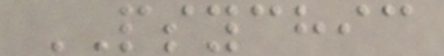PSYCHIC
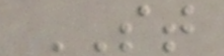ST
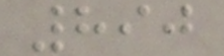890
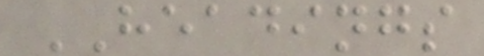HEADINGS
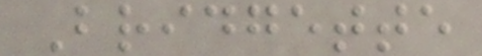Bridgette
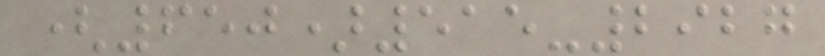(650)515-2927
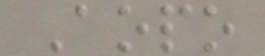Aopo
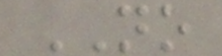NO
